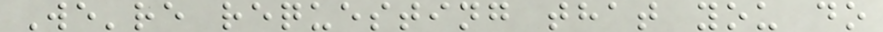We're requesting that you do
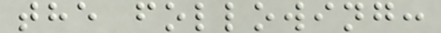the following:
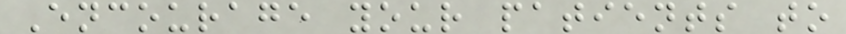Encourage your patients to
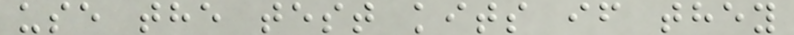use the test kits if they
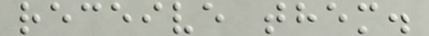receive them.
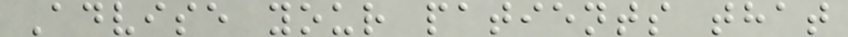Advise your patients that
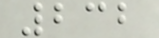232
